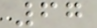67
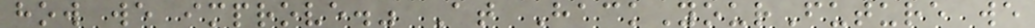how we improve." At HackYourFuture we
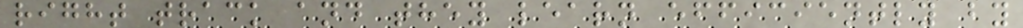right track and they learn efficiently by
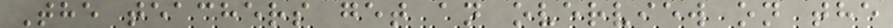The teachers get an overview on the
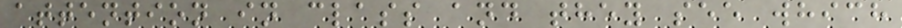attention in class and they see which
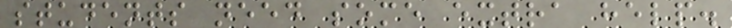students need some extra help.
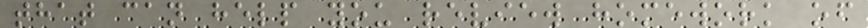that can help you review homework of
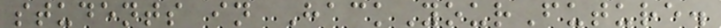students in HackYourFuture.
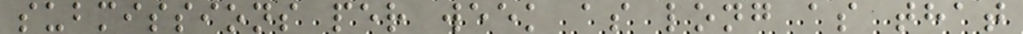submissions per week as long as that
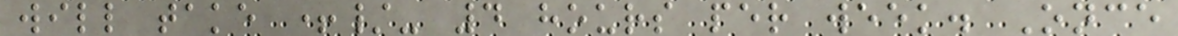will take +/- 4 hours per week. Once
